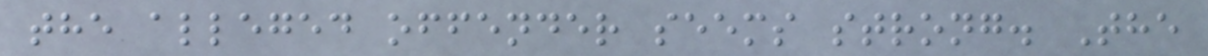the alleged offender seems strong. The
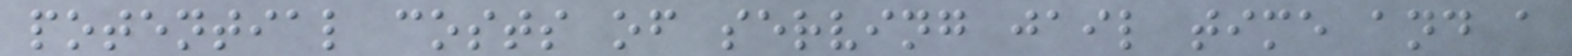potential costs of serving jail time and a
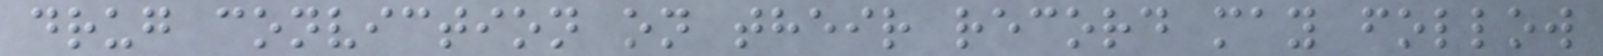drug conviction on their record may follow
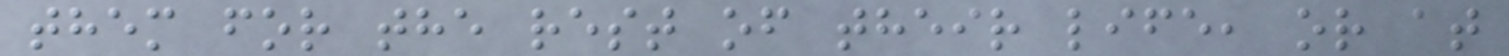them for the rest of their life, or at
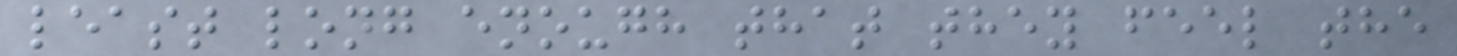least long enough that they feel the
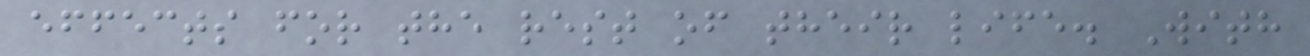effects for the rest of their life. With
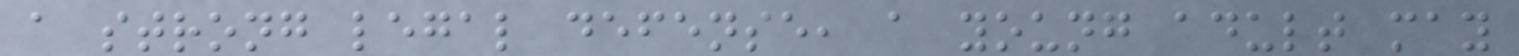a strong legal defense, a young adult may
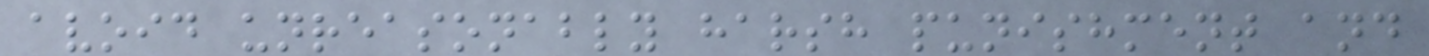avoid unreasonably harsh punishment and
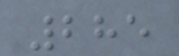285
